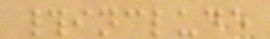#include
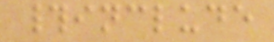#include
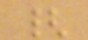{
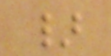}
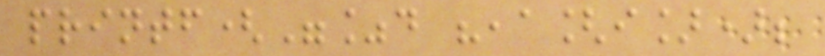printf("%d ",a[i]);
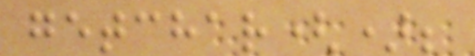getchar();
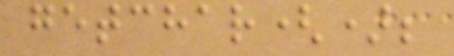getchar();
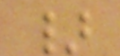}
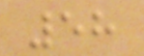58
